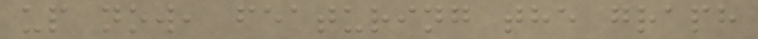up now, featuring the graph
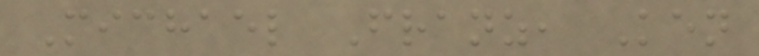Michael Franz, Ken
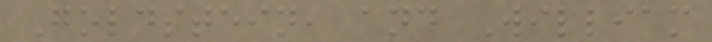Goldstein, and William
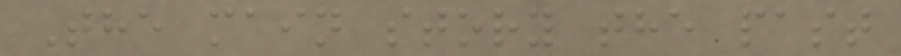The main story the past
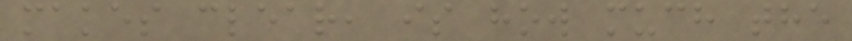makes clear, is how much the
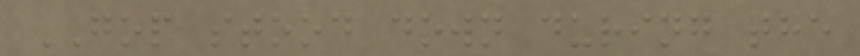GOP stood down during the
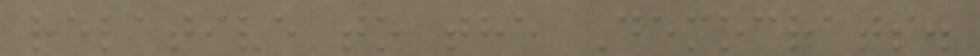relative to the Democrats.
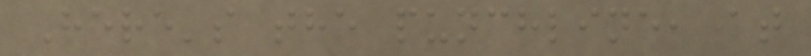Here's the punchline, at
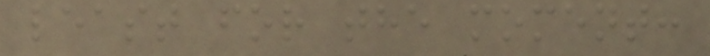least for the moment:
